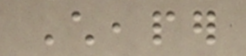Cheaper
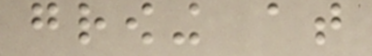growing at
